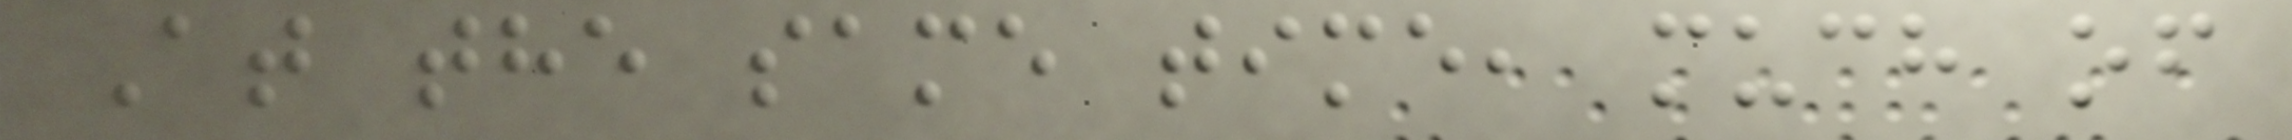At the same time, much of
